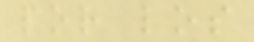por los
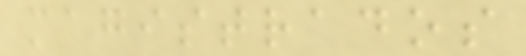magistrados
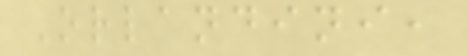Orlandini,
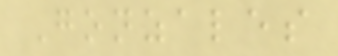Gonzales
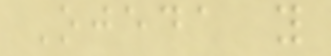Ojeda y
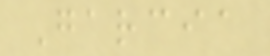Garcia
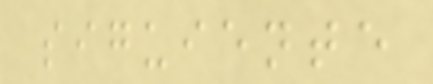siguiente
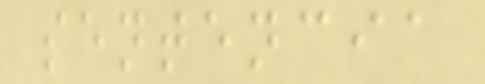sentencia
